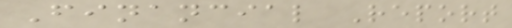Financial Report
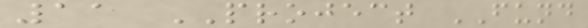11 PROJECT FUND
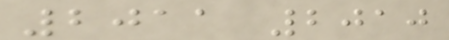2011 2010
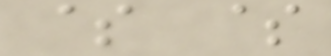$ $
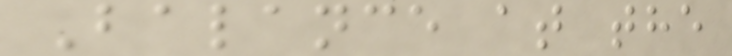Balance at the
